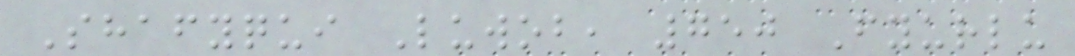Shafyqui Luwob, 750 Fyurlu
